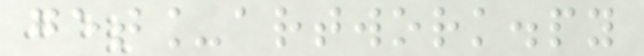get_artwork.py
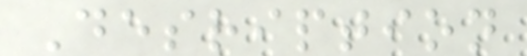Desription
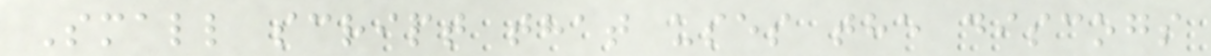Small script that uses the discogs
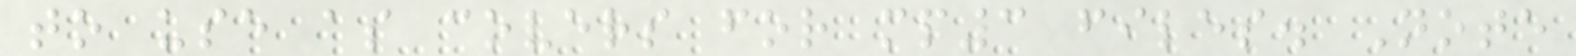to use as covers for mp3 files. Note
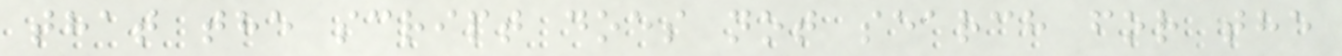that the script does not search for the
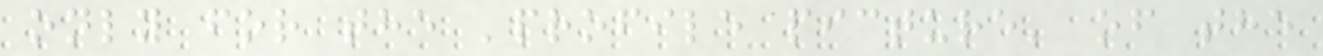only for the 'profile picture' of the
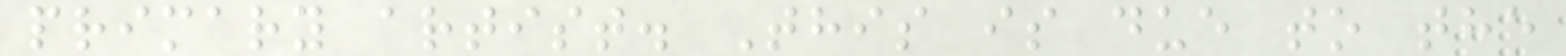primary artist. This is due to the
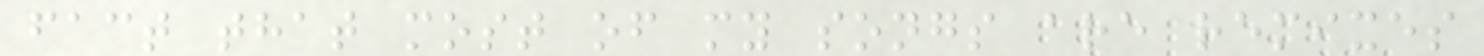fact that most of my songs are remixes
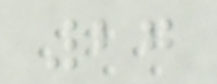27
